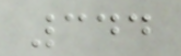344
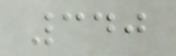340
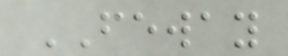FEWAY
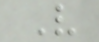V
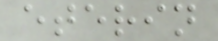eterin
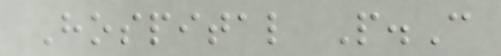Hospital P.C
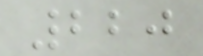220
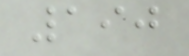190
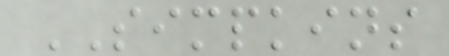SIMPKINS
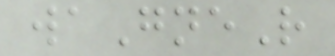waGneR
